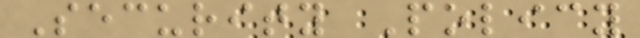Security Policy
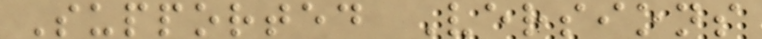Supported Versions
